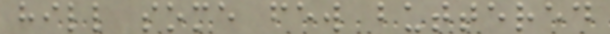hill some few buttered
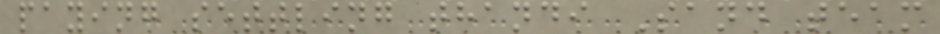paying settling thandi Sand team
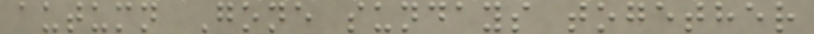autumn Gone sundays together
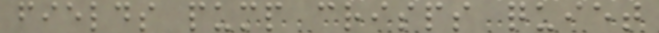fields pump crisps quiet
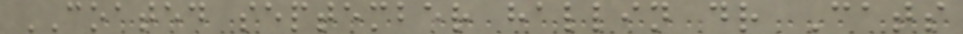COATED september hallin dr Cats
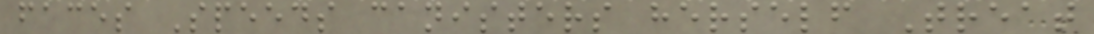faces Speeds canisters herself Treat
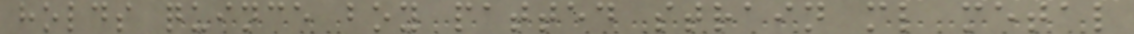holds quince boy patted strain ml metal
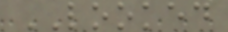LOOKED
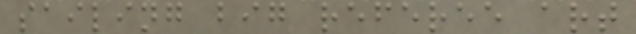sailing big referee art
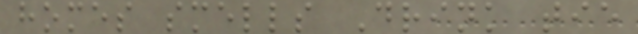homes smells Drink tie
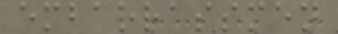embarrassmen
